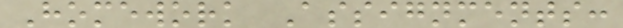Homework Assignments:
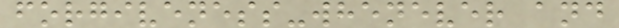forgiveness-whenever and
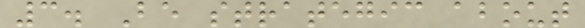3. Be strategic about
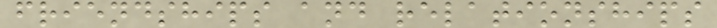friendships and relationships
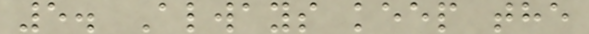5. Always keep the
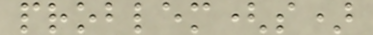problem(s)
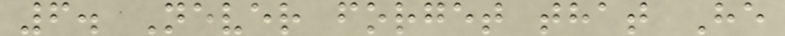6. Never forget that He
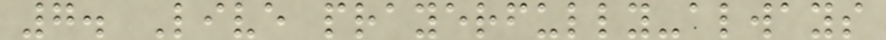7. Live prayerfully-always
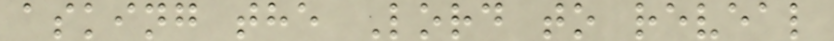asking the Lord to reveal
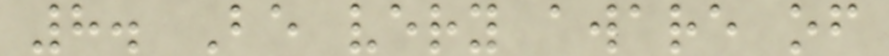8. Be very aware of
